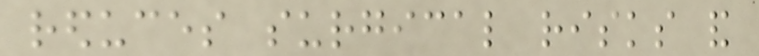reduces surgical risks and
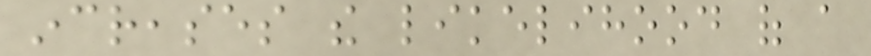increases the likelihood of a
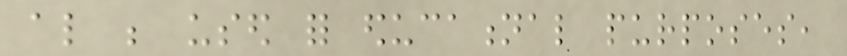also be used for educational purposes,
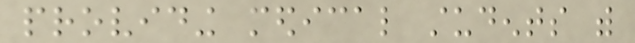providing medical students with
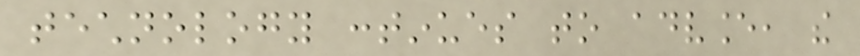technology continues to advance, the
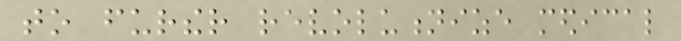to further revolutionize medical
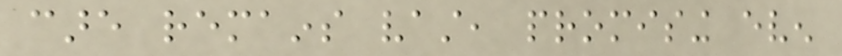care remains vast, promising even
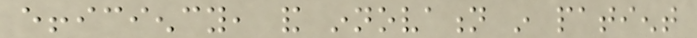efficiency, and innovation in patient
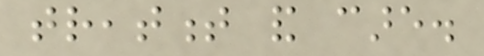treatment and care.
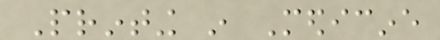Printing in Medicine
